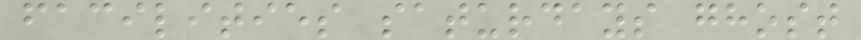facilities saturdays ghost
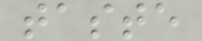taste
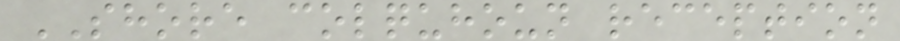SHORE colquhoun reception
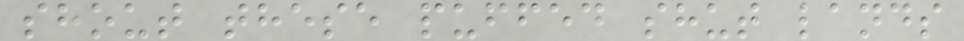shout these puffed shut lands
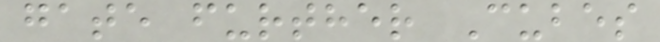gate further Cubes
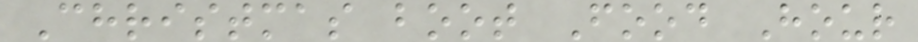Christmas boot Food Hour
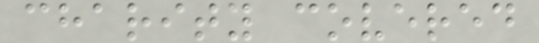charity covered
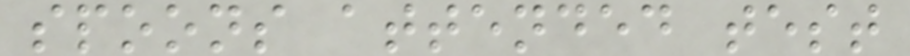spoons attended test
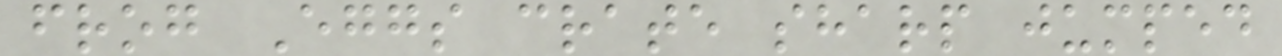frog Eggs crate sharp jumped
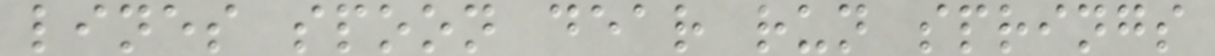lines spoon dear run springs
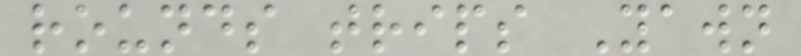rounds trips Yawn
